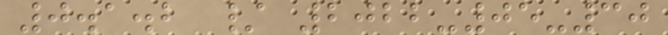0.1.2 / 2022-05-30
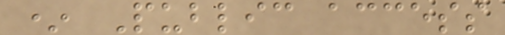* Public access
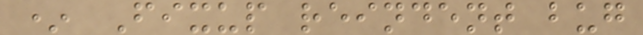* Fixup reindent bug
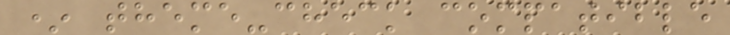* theme-check compatible
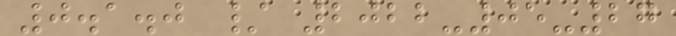0.1.0 / 2022-05-27
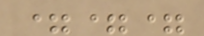===
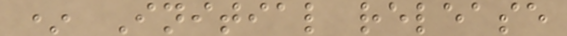* Initial release
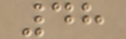48
